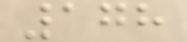178
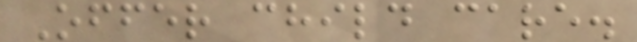Offer child care.
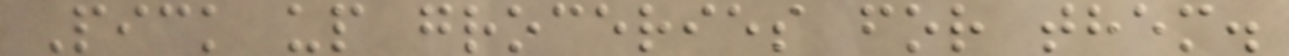Pick up groceries for them.
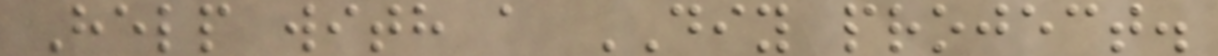Help with a DIY project.
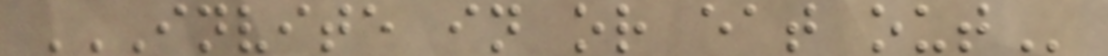INVITE IN OR EAT OUT
